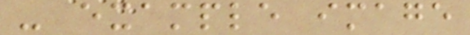- example image
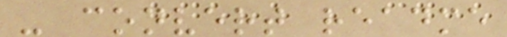- convert readme
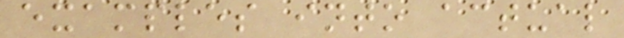examples into actual
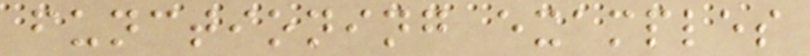functioning examples
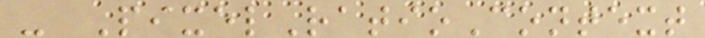- PixelRatioContext
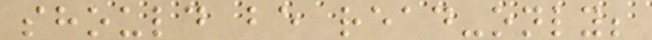should be read-only;
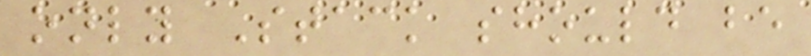only Stack should be
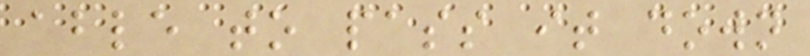able to pass it down
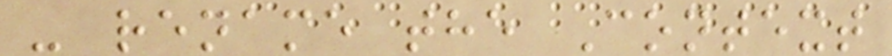- rename the Context
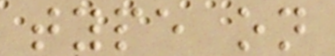type on
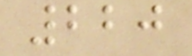220
